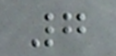7
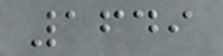1649
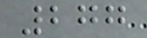277
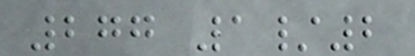277 1/2
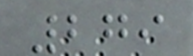279
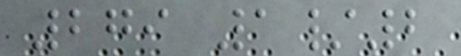279 1/2
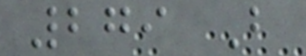279 B
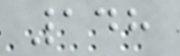148
